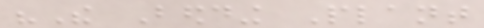"The Bedding Plant
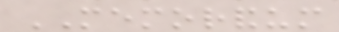MEMORANDUM
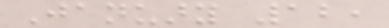January 12,
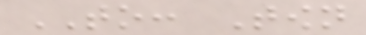TO: Town
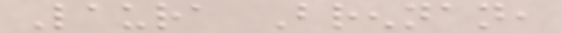Laura Brennan,
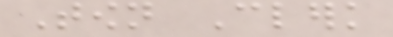Town Clerk
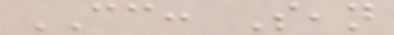CC: Sean
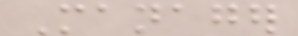Manager
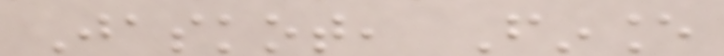Jaskot, Finance
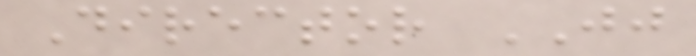Director JJ
